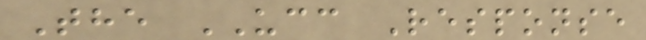The UCC Response
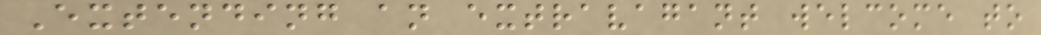Extending an extravagant welcome to
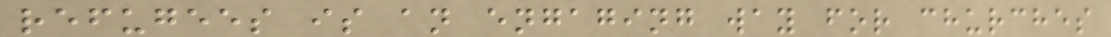refugees is an engaging way for churches
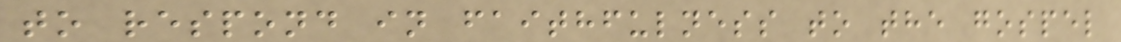to respond in faithfulness to the gospel
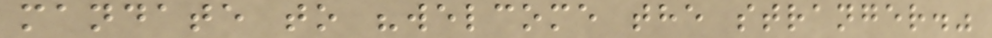mandate to "welcome the stranger."
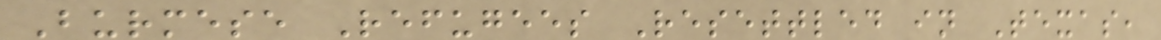Burmese Refugees Resettled in Texas,
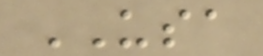USA
